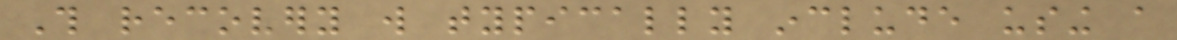This recovery will typically include using a
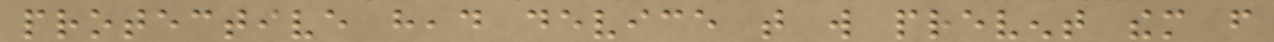protective head device that will prevent them from
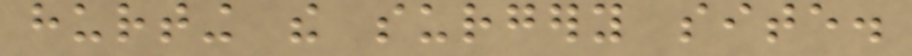hurting the surgery site.
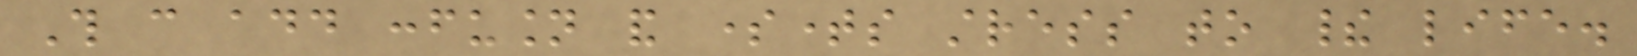This can add confusion and sometimes stress to their life.
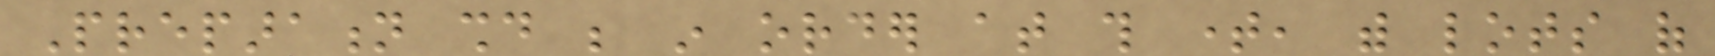Preparation should be in order at this time, with lots of
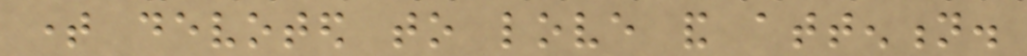time devoted to love and attention.
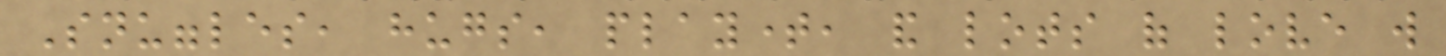Snuggles, hugs, playtime, and lots of love will
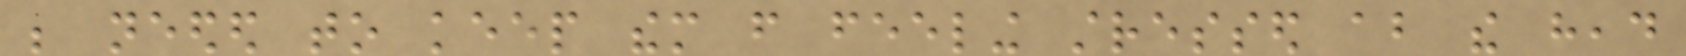be needed to keep them from feeling stressed about the head
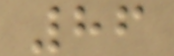86
